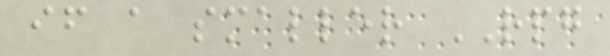if a smaller RPG
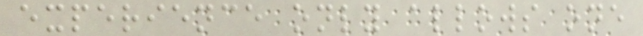experience only allows one
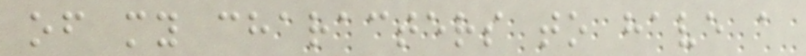of my characters to have a
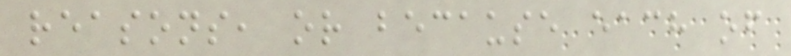reasons, or because each of
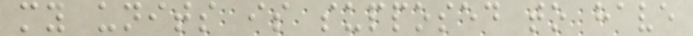my units is supposed to have
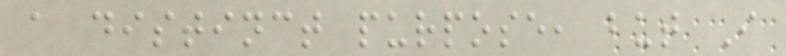a distinct purpose, but I
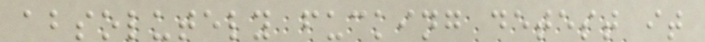absolutely fucking detest it
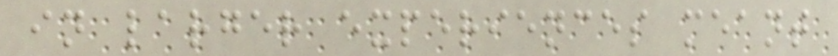in larger experiences meant
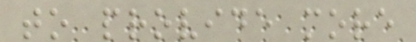to provide more
